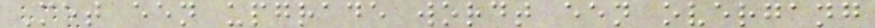Met een upgrade wordt een overgang
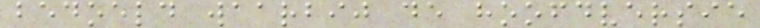bedoeld waarbij de hoofdversie
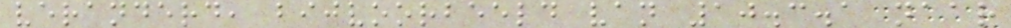veranderd, bijvoorbeeld van 10.3.1 naar
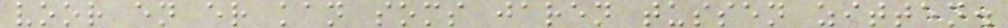voor en er kan soms jaren tussen zitten.
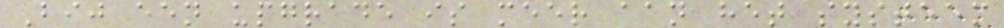Bij een upgrade is meer aan het systeem
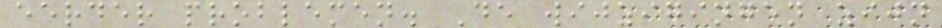eerder problemen. De wijzigingen zijn
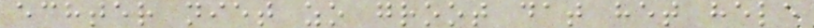echter niet zo groot dat het hele
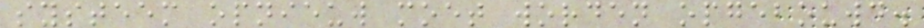systeem opnieuw moet worden opgebouwd.
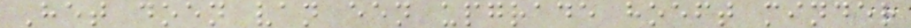Het doen van een upgrade hoeft minder
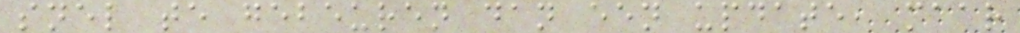snel te gebeuren dan een update, maar
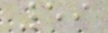59
